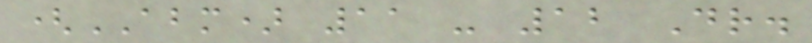(ABM) 11 - 12 Dr.
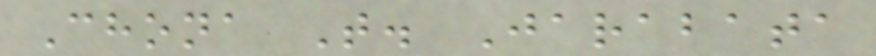Chona T. Jarabata
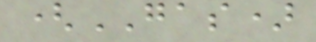(GAS)
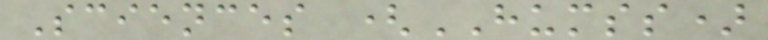Sciences (HUMSS)
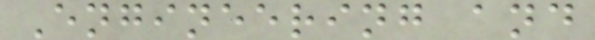Engineering and
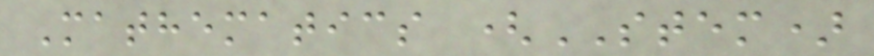Mathematics (STEM)
